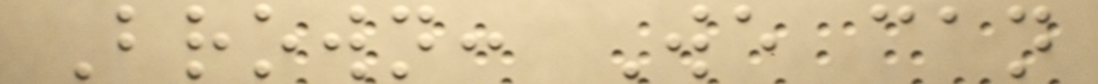Brown: We can
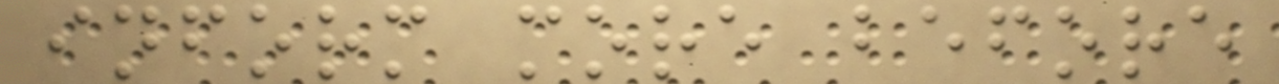inform more before
